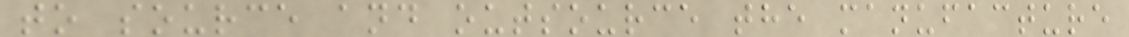to source and outsource the manufacture
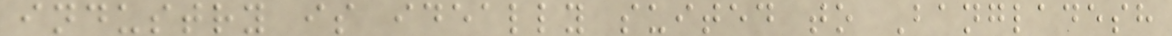industry is ideally suited to Bangladesh
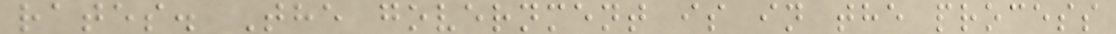rates. The government is in the process
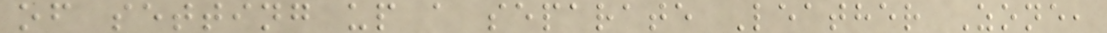of setting up a separate Leather Zone,
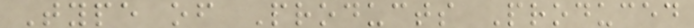Type of Products Produced
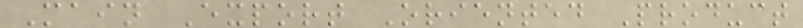Main Export Oriented Product
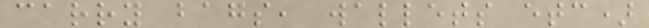carry bags, wallets etc)
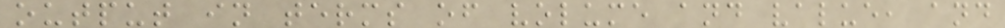output in terms of volume and value, and
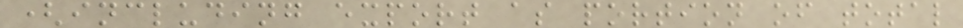(including export as portion of total
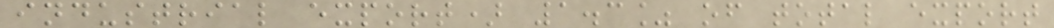industrial export) 1.3% of total export
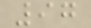97
